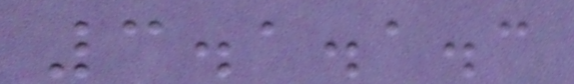3.1.1.3
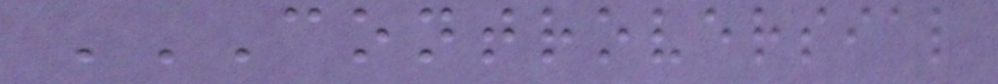CONTROVERSIAL
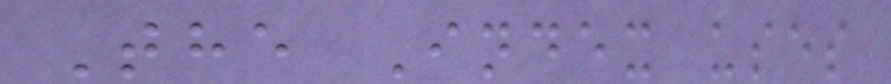The Index uses
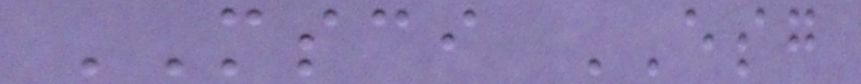MSCI ESG
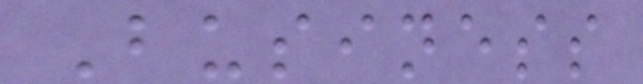Business
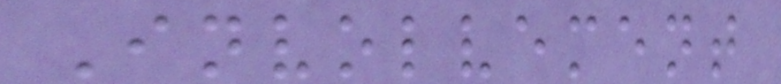Involvement
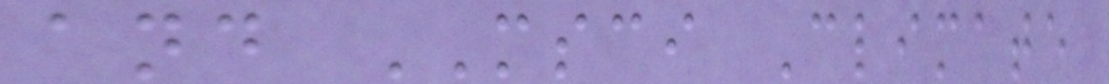and MSCI Climate
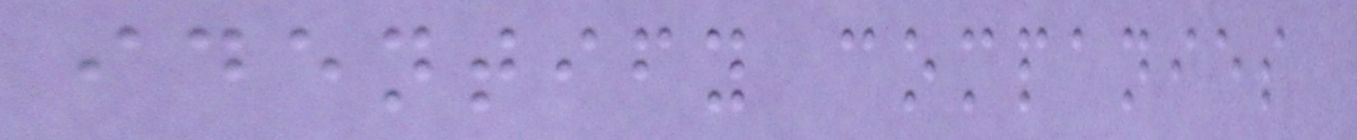identify companies
